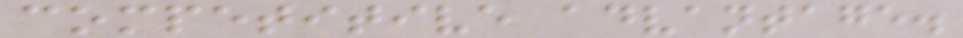competitive advantage.
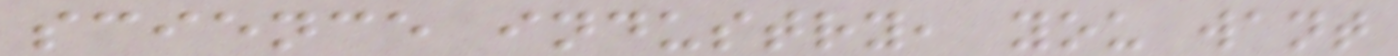science industry, you want
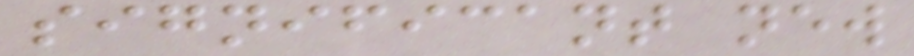significant new
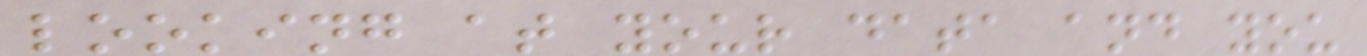looking at your data and you
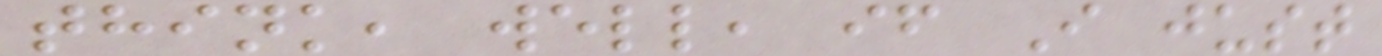think, well, if I just
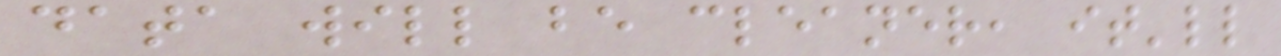data will be cleaner, it'll
